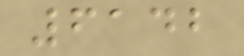6142
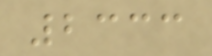2333
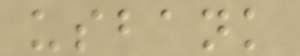usbank
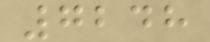7248
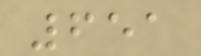651
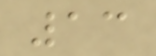13
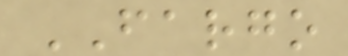FARGO
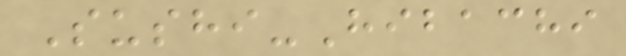Sushi-Hibachi
